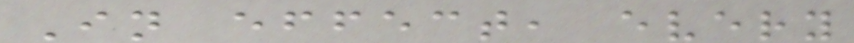In effect, every
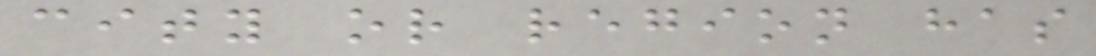city or region has
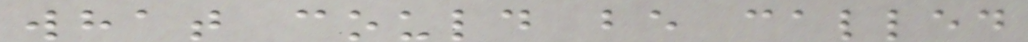what could be called
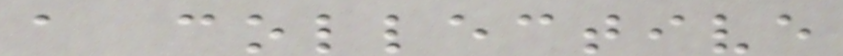a collective
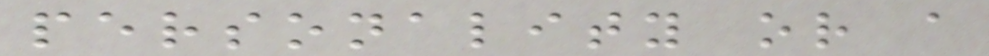personality or a
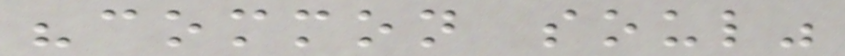"common soul"
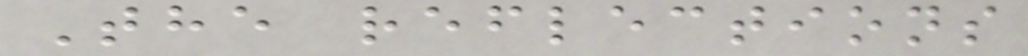The reflections
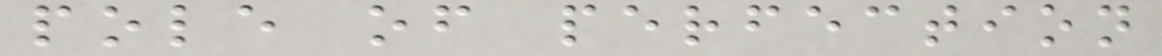pole of perfection
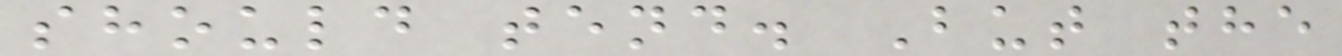should tend. But the
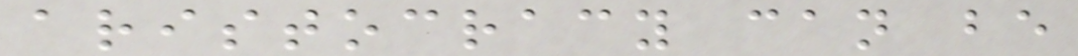aristocracy can be
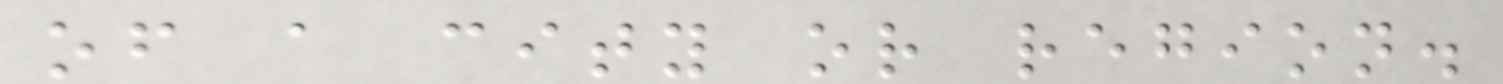of a city or region.
